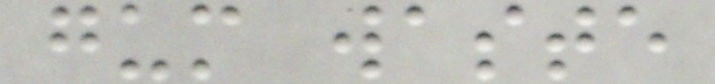gum waste
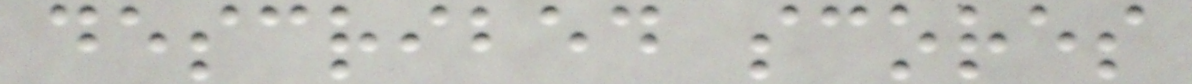described scores
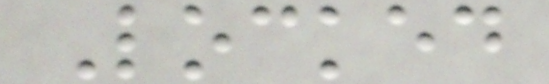Locked
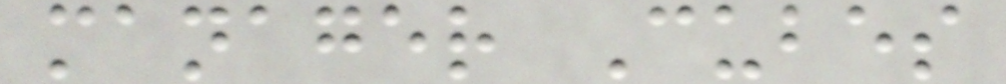manager Cubes
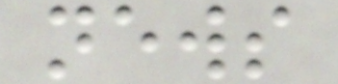news
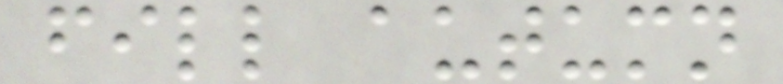fill autumn
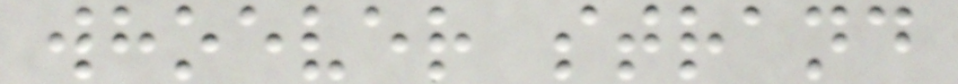whoever strand
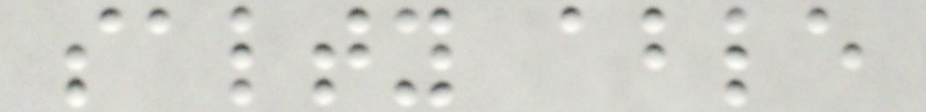salty able
